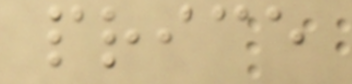price
